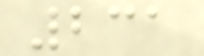231
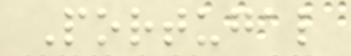Portugal
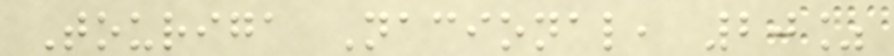Touriga Nacional, 20%
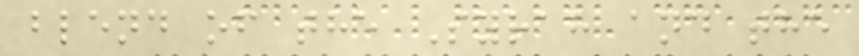blend of the Syrah and the
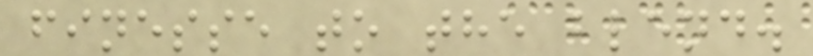finesse to the blend.
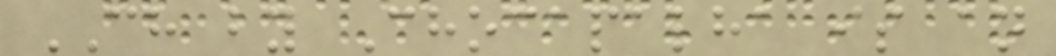CH by Chocapalha is an
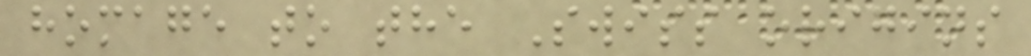homage to the Swiss origins
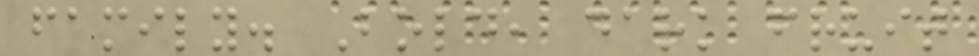family. Bold, dark fruit
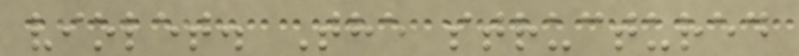violet. The structured
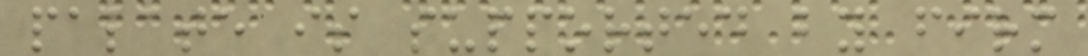palate is supported by firm
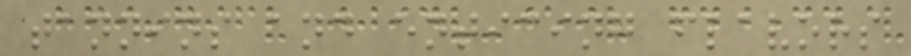tannins and enticing flavors
